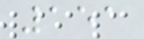151
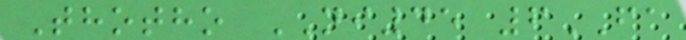Thotho NI45 6FA
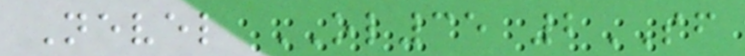Nevel OL35 2SF
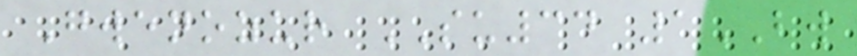Gwenozur SU34 1BW
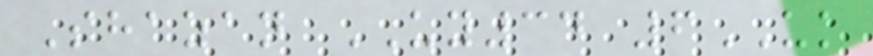Shazan UY34 6UK
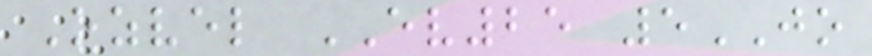Ozvel EV25 5JO
